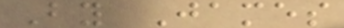By James
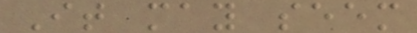It may seem
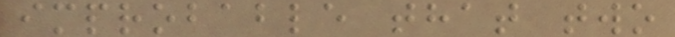improbable that two
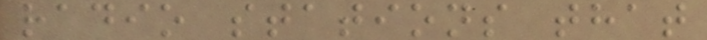radio stations that
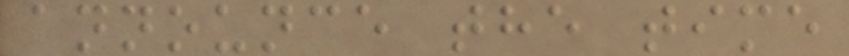announce the time
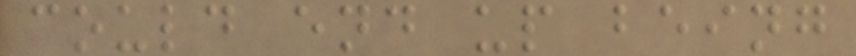could end up being
